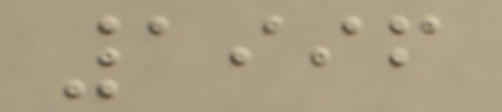1996
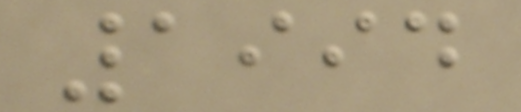1994
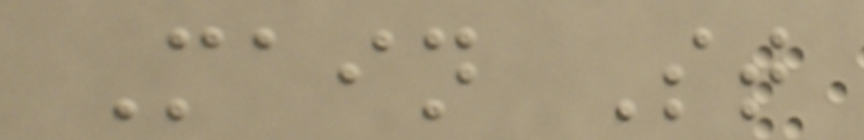Main St
